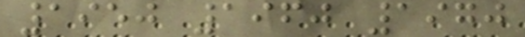1950 1960 1970
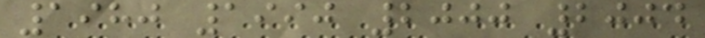1980 1990 2000 2004
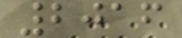2016
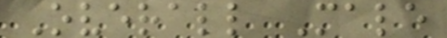Overall Male
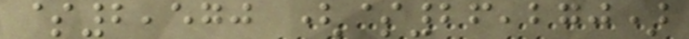$2,570 ($26,270)
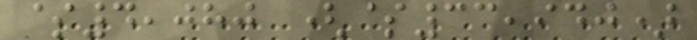$4,080 ($33,940)
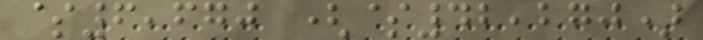$6,670 ($42,270)
